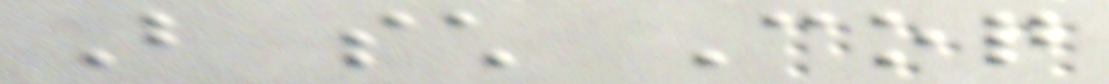But such Coq
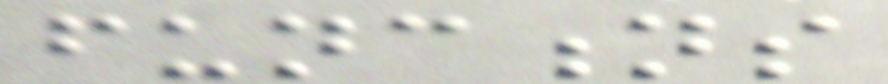functions
